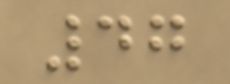47
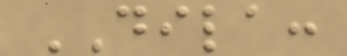DILA:
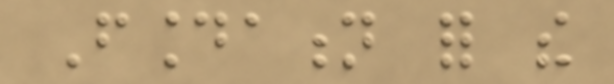Foundation for the
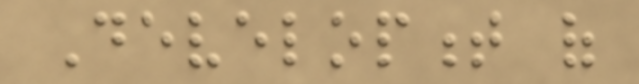Development of
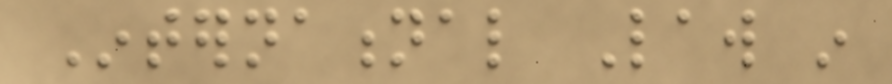International Law in
